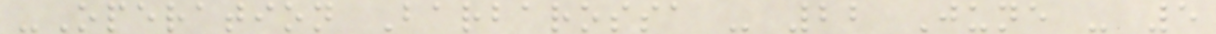-Operation Barbarossa - 22 June - 5
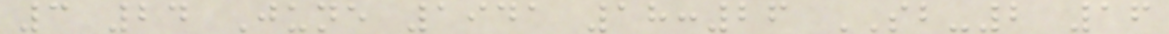3 24 June 1941 18:26 SB-2 16
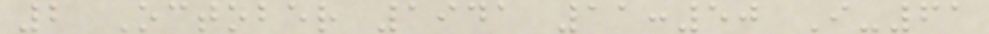2 October 1941 11:50 I-61
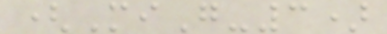(MiG-3)
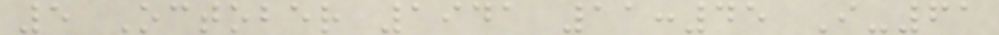5 October 1941 11:45 I-61
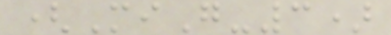(MiG-3)
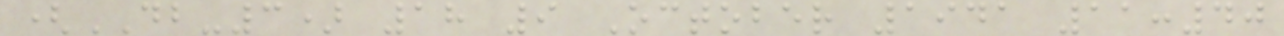(DB-3) 18 9 October 1941 11:40
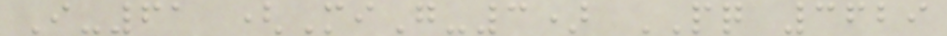I-61 (MiG-3) PQ 3629
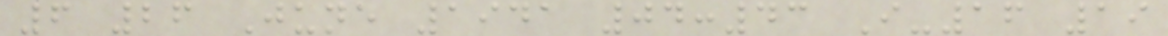6 26 June 1941 04:43 I-16 19
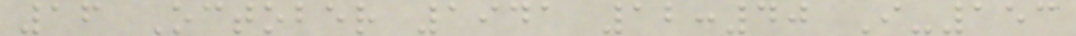16 October 1941 12:40 I-153
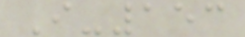I-153
